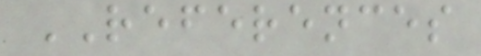REFERENCES
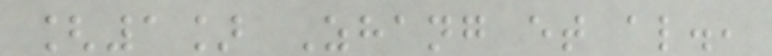[1] Zhang et al.,
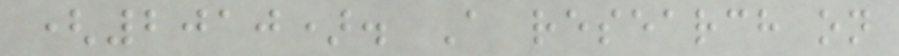(2010). A research on
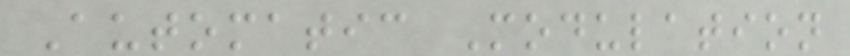Automatic Modulation
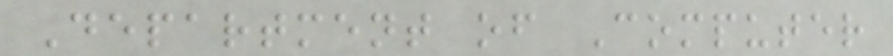Department of Computer
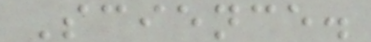Science.
